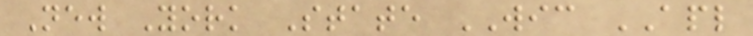New York State WIC APL
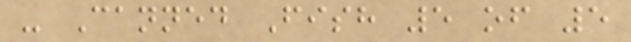- Canned Fish 5 of 5
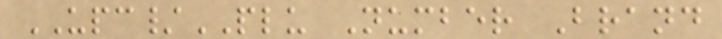UPC/PLU Number Brand
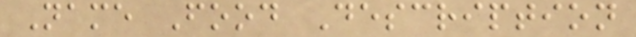Name Food Description
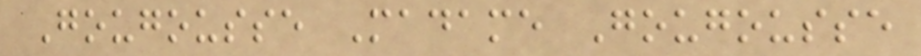Gougousse Madame Gougousse
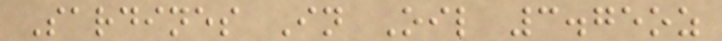Sardines In Oil 3.75oz
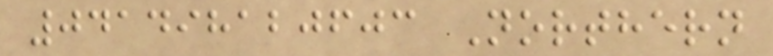041498120603 Northern
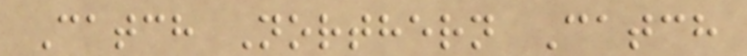Catch Northern Catch
